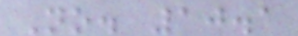No. 10.1
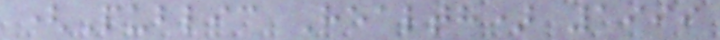(Public Health) 1999
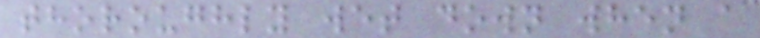thoroughly wet down when a
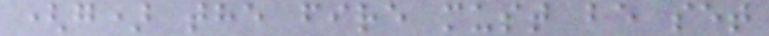(g) the fire must be set
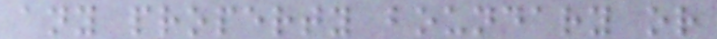any property boundary or
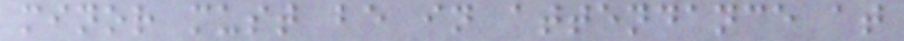minor must be in attendance at
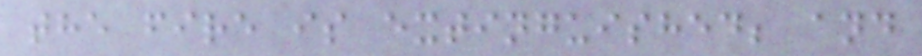the fire is extinguished; and
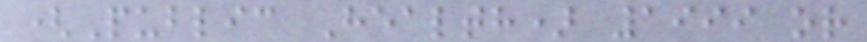(Public Health) 1999 or
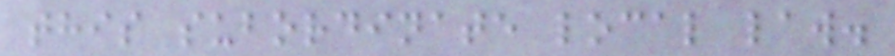this subordinate local law.
